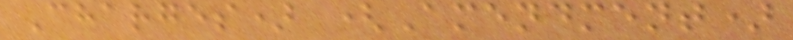Charges) (Amendment)
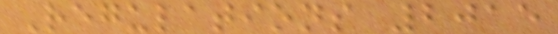Regulations 2015
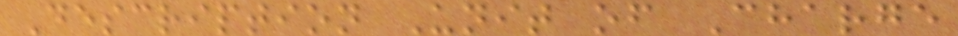Description Unit of Charge
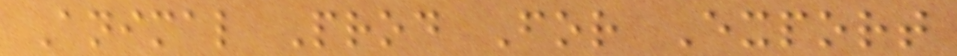Animal Prod For Export
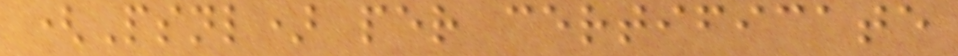(Psnl) per certificate
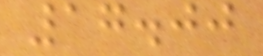17.00
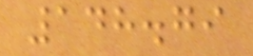148.79
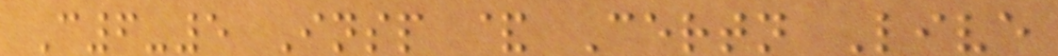C6-5 Insp & Certn Live
